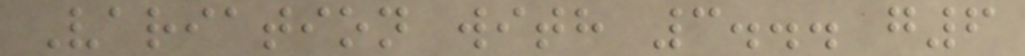Variation with 3... g6
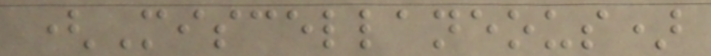(Miscellaneous)
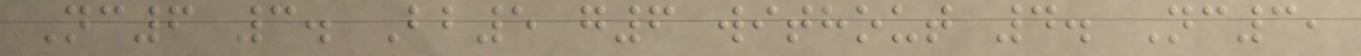Nc6 3. Bb5 g6 without 4. Nc3,
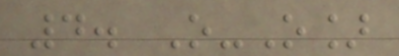4. O-O]
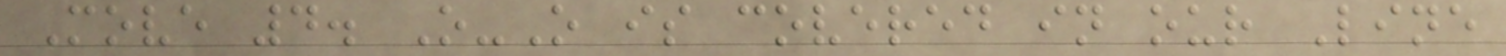Move 4. O-O is covered in our Line
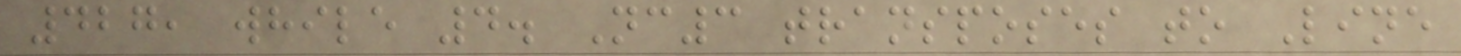427, while 4. Nc3 transposes to Line
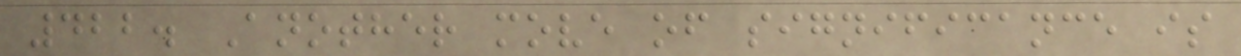422. Another move of significance is
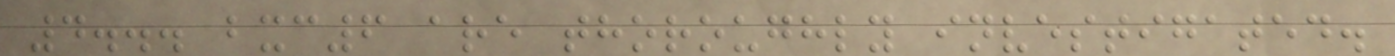4... bxc6 are thoroughly investigated.
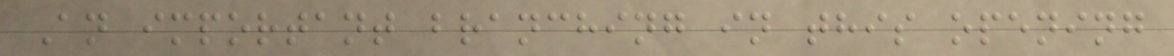An important branching in this opening
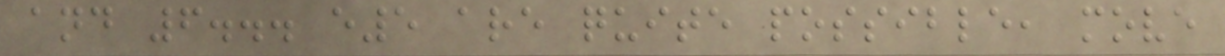and 6... e5 are quite possible, move
